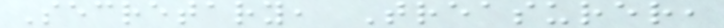Secretary, Treasurer,
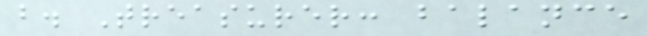b. Treasurer: balance
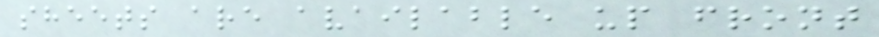sheets are available up front
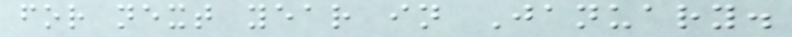for next year in January.
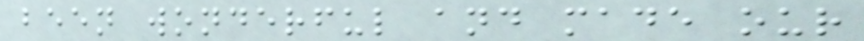been wonderful and made our
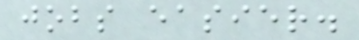jobs easier.
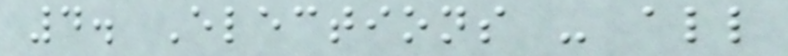4. Elections - all
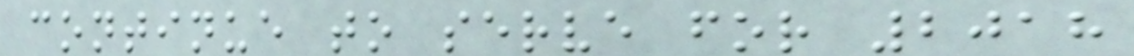continue to serve for 2018
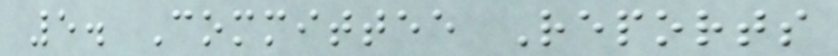5. Committee Reports
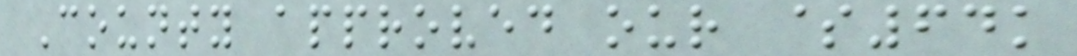County approved our $64k
